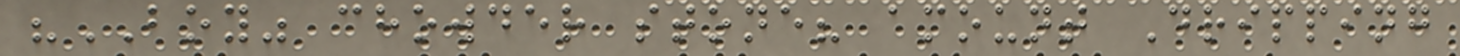"BOY" chowder stone? amount Dripping
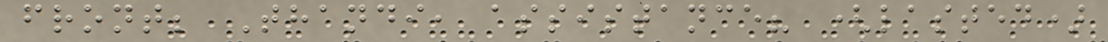front; Thandi, assistance? (lasted)
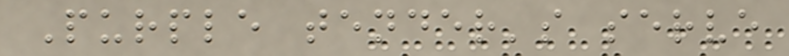Purple tender's serve
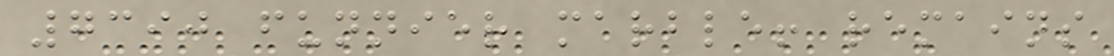7390 funnier marble! remains
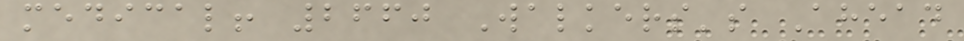medical! 2660 Walkers's Ahead
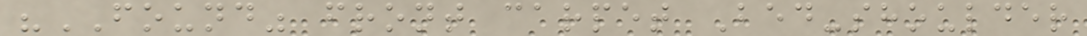"FOUND" front carpet Bed-shoulder
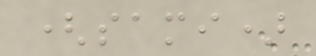(sami)
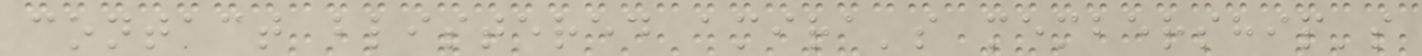contact blistered amira's membership's
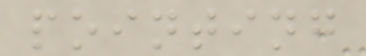pointing
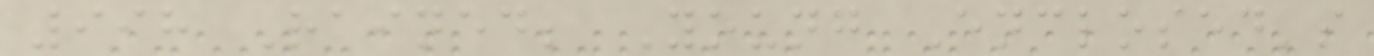998 Rained; Young Enclosed's
